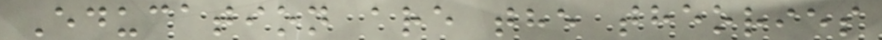Education are the theories
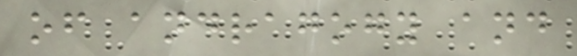of andragogy and
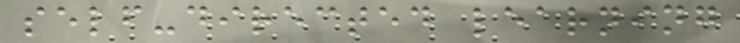self-directed learning
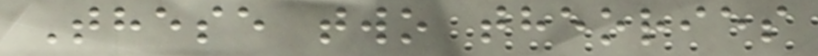These two theories
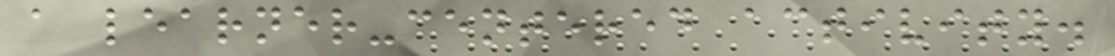a learner-centered activity.
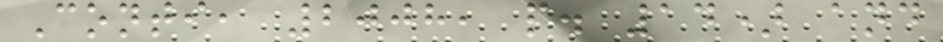Conti, 2008, p. 14) and
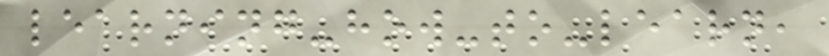learning-how-to-learn,
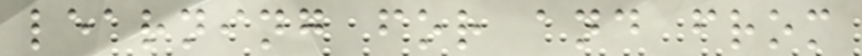learning for and from
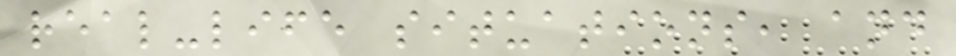real-life situations, and
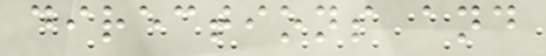directions and
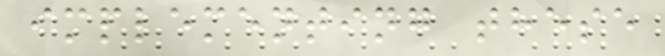implementing these
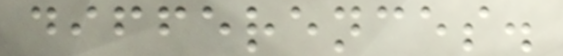differences.
